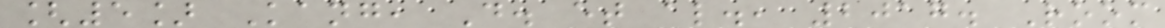[5] Kang, D. et al., 2017. Room
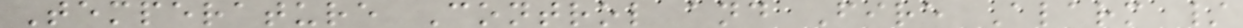Temperature Control and Fire Alarm /
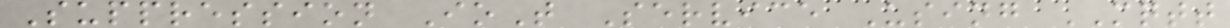Suppression IoT Service Using MQTT
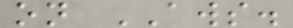on AWS.
